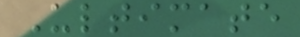Ultimate
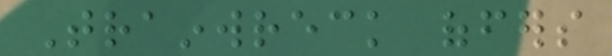Trainwreck offers
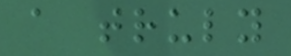a truly
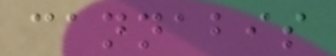cannabis
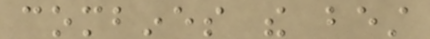combines the best
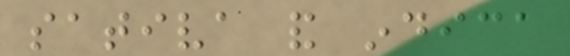sativa and indica
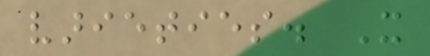varieties. It
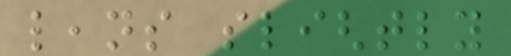leans slightly
